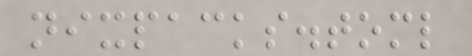nixpacks.toml
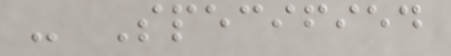- Specified
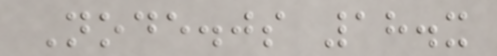Node.js 18.x
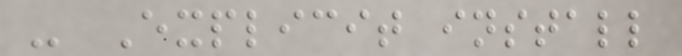- Explicit install
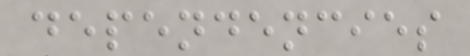dependencies
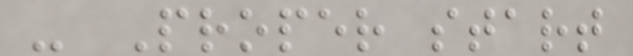- Proper start
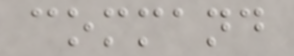command
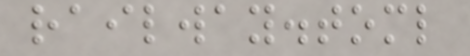railway.toml
